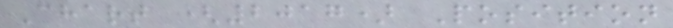Chart (2017) Position
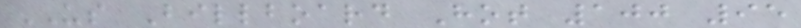US Billboard Hot 100 95
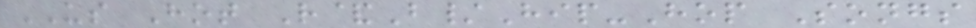US Hot R&B/Hip-Hop Songs
